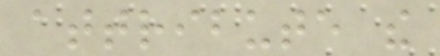attribute the
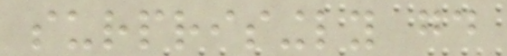surprisingly good
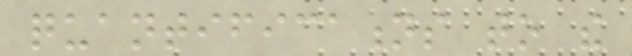quantifications to the
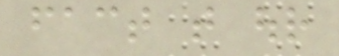fact that our
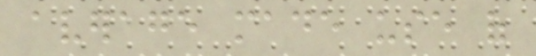average made use of
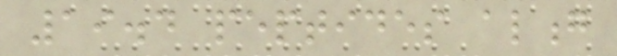19.4 peptides along
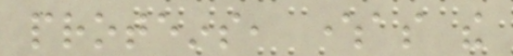proteins, whereas the
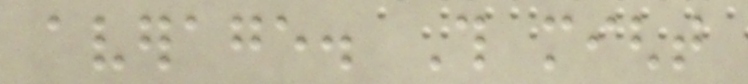average. This might
